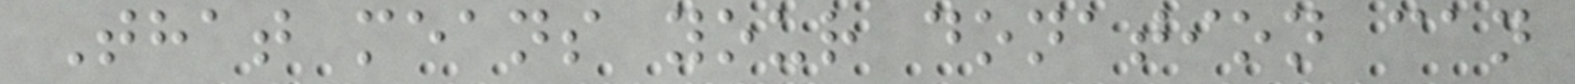That means your donation can
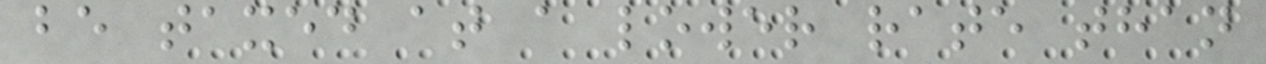be taxed at a lower rate than
